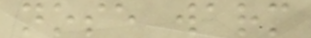nose warm
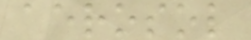aerosol
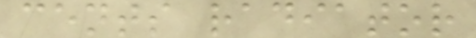cents radiator
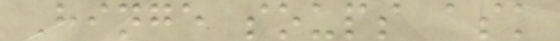Hinge soups ask
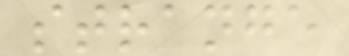strange
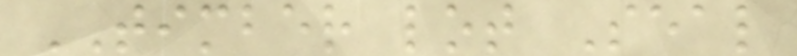TIMBER lot Seal
